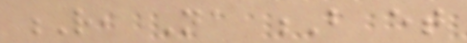R, Na B et
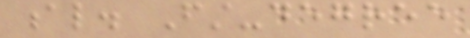al. First-degree
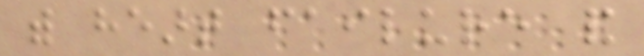with heart failure and
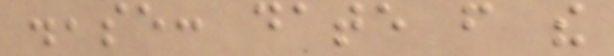disease: date from the
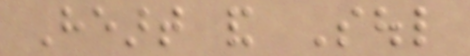Heart and Soul
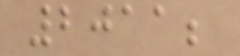2011;
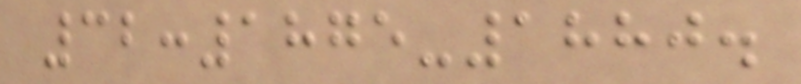32:1875-1880.
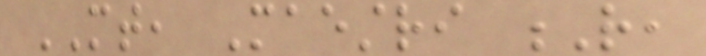MT, Maestri R,
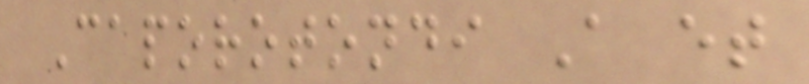Caporotondi A et
